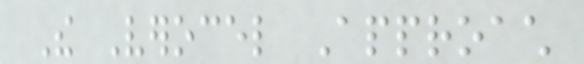The Verocel Approach
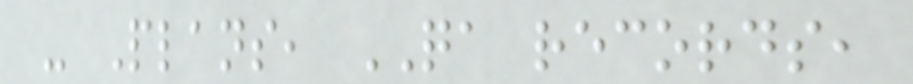- Plans, QA records,
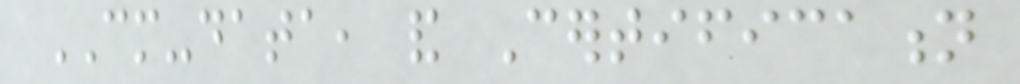CM-data, and Certification
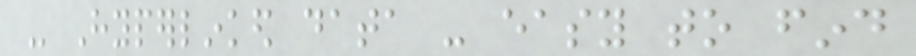- Hyperlinked data - easy to find
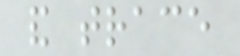and trace
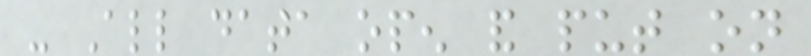- All data open and put on
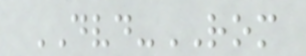DVD-ROM
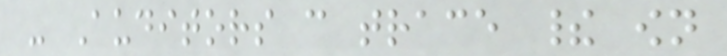- Auditors can trace their own
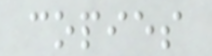copies
